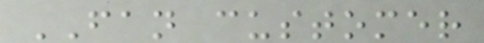FAN customer
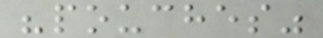"pouches"
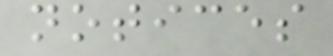notices
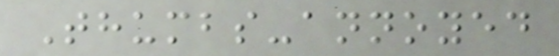Thumbs-annoyed
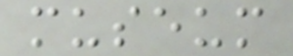museum
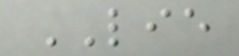LIE
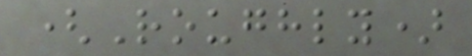(Roughly)
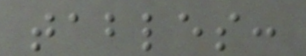tables:
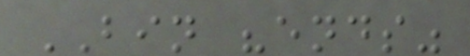BIN "ends"
